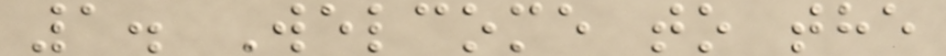1. Welcome to the
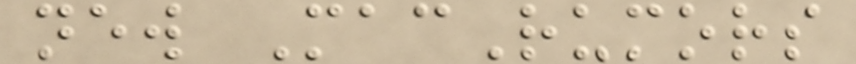new MacRumors
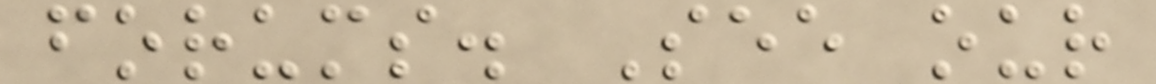forums. See our
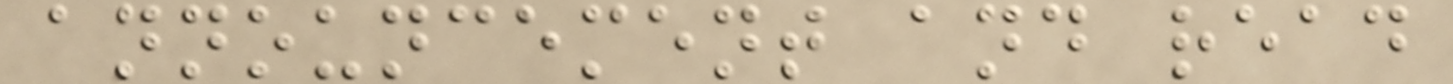announcement and read
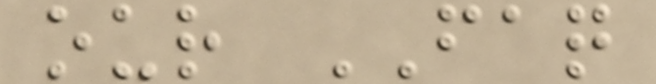our FAQ
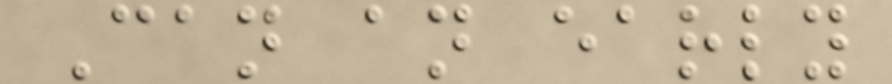Can an early
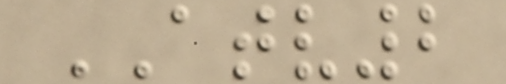ATV2
